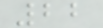22
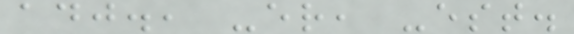adj., -er, -est.
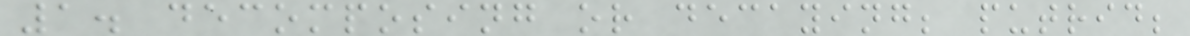1. decomposing or decaying; putrid;
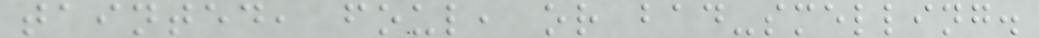tainted, foul, or bad-smelling.
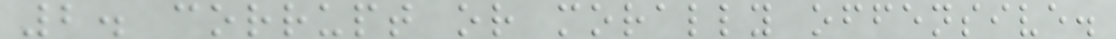2. corrupt or morally offensive.
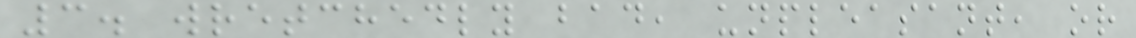3. wretchedly bad, unpleasant, or
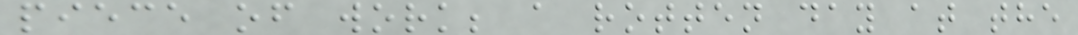piece of work; a rotten day at the
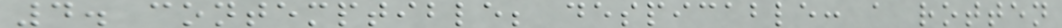4. contemptible; despicable: a rotten
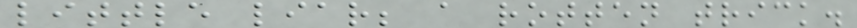little liar; a rotten trick.
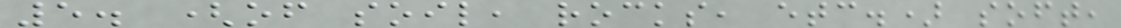5. (of soil, rocks, etc.) soft,
